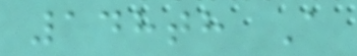148th A
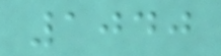1040
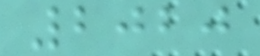2020
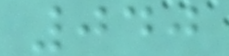040
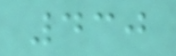430
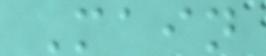Main
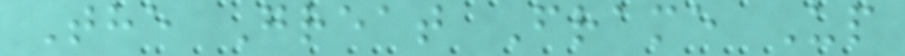The Great Frame Up
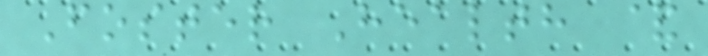Foster Health &
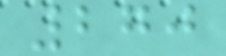270
